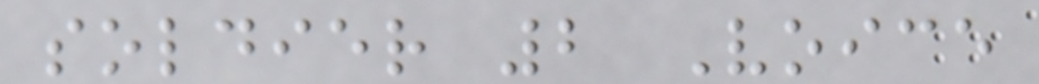soldier 2 Voice
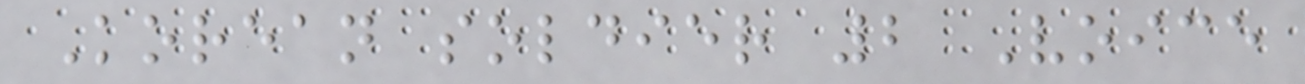Korean soldier 2 Voice
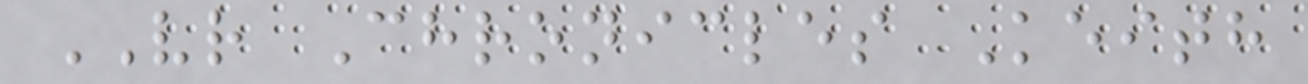VR Chronicles Keith
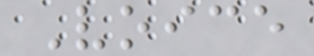Voice
